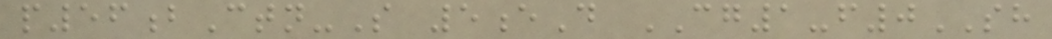p56bCtn-S 5eD CG1-f0SH
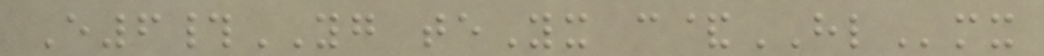E6#YG teYx c&HLmx
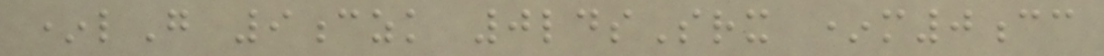*lG 9czk 0ldsSrx *m0cc
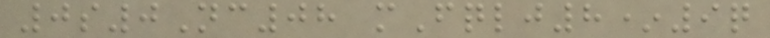0s0Nc08 mFqlj8*9q
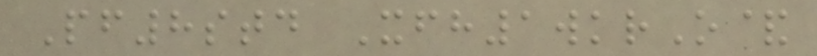Pf8std Xfh1wkrO&
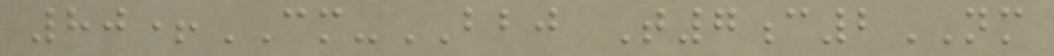80+CM-BBJ T7c2NM
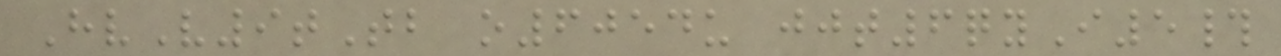HvV9tTb o6054u jjt6qyI5#
